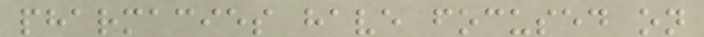pharmacies have focused on
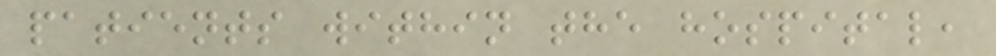patients within the hospital,
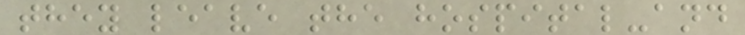they leave the hospital-and
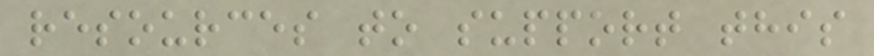resources to support this
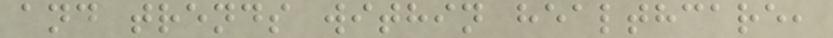and trends within healthcare,
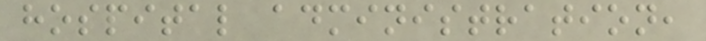hospital administration,
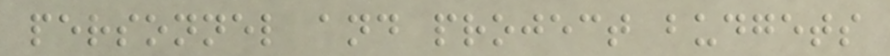personnel and project budgets
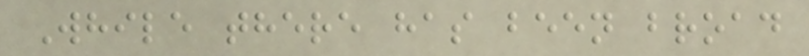While there has been broad
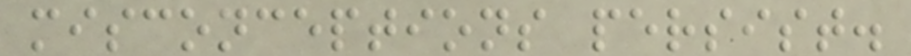misconceptions persist.
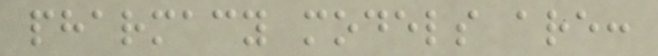pharmacy models are:
